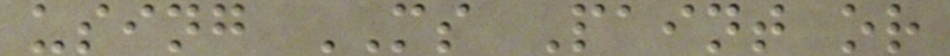using MS Paint or
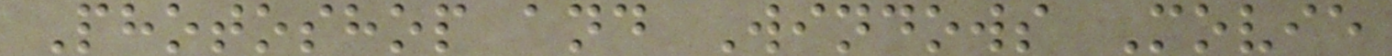Photoshop and Windows Movie
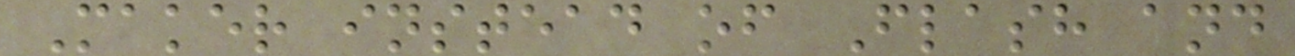Maker instead of Flash and
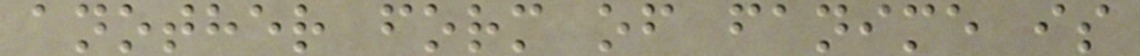another form of fanime is
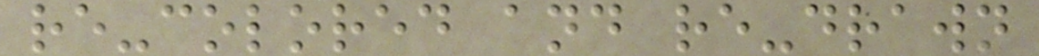re-colored and re-drawn
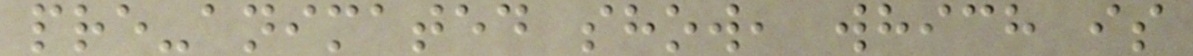pre-animated show, which is
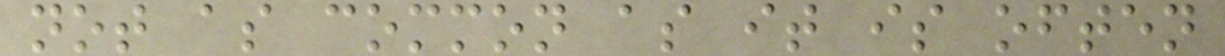not as common as it is often
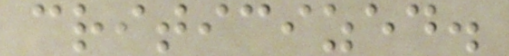criticized.
